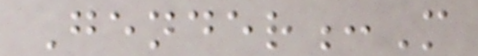Gender:M
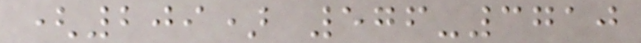(209) 576-3710
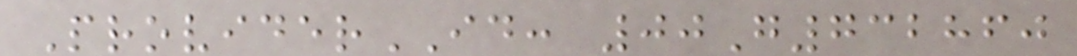ProviderID: 00G732860
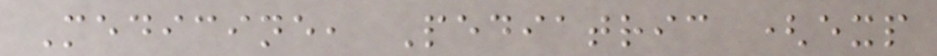Medicine, Pediatric (exp
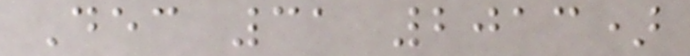Dec 31 2013)
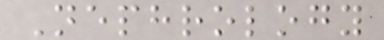Nephrology
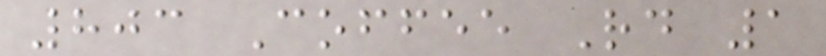803 Coffee Rd 1
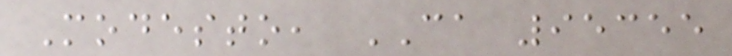Modesto, CA 95355
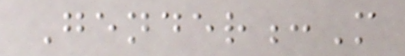Gender:M
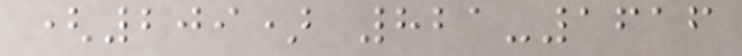(209) 821-1616
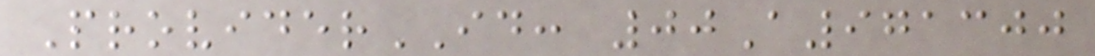ProviderID: 00A971300
